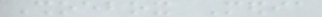Shoebox Media
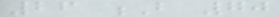26 B 70
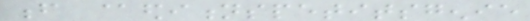f @editionspetitsgenie
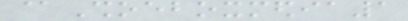@Shoeboxmedia1
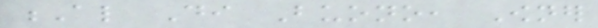Al Di Buono, Owner
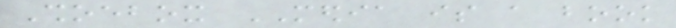Shoebox MEDIA is a book
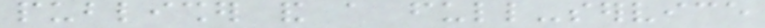publisher and a full-service
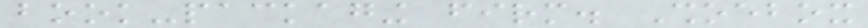book-packaging firm. Shoebox
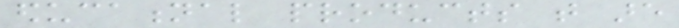educational products that are
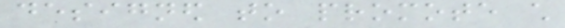designed to promote child
